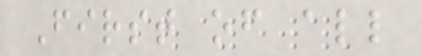First of all
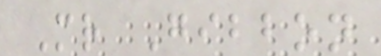Mr Gibbon
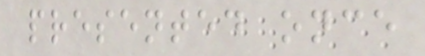presented once
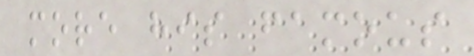more his famous
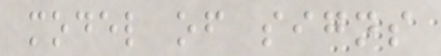model of signs
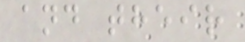and their
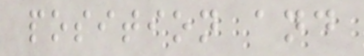position and
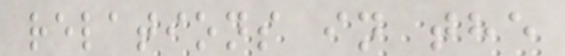relations in the
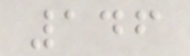146
